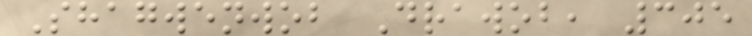Shagwenwob Drawob, 305
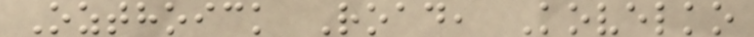Ozthoick Road, Kovelko
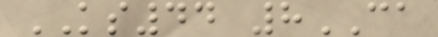KS44 8CA
